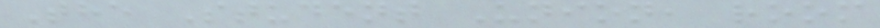The Student Union, room
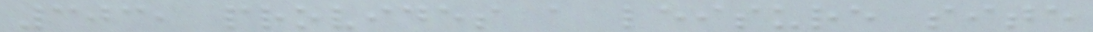303, provides a leisure site
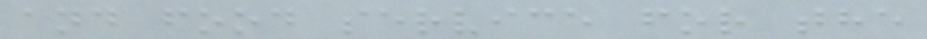and food service for the
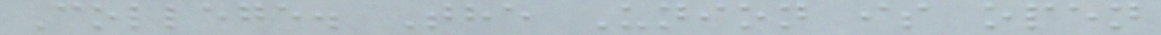College. The Union is open
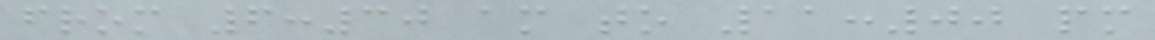from 6:30 am to 11:00 pm
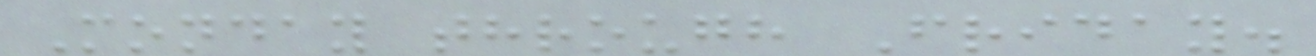Monday through Friday.
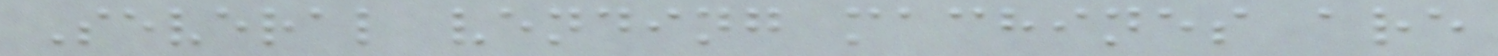Several vending machines are
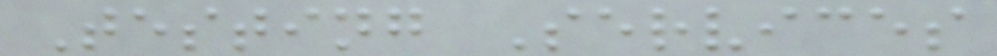Testing Services
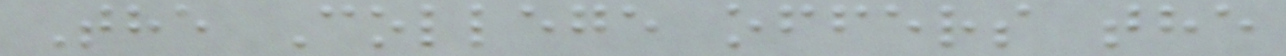The College offers the
